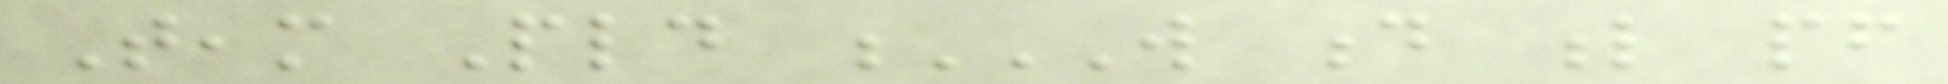Team Pld W D L PF
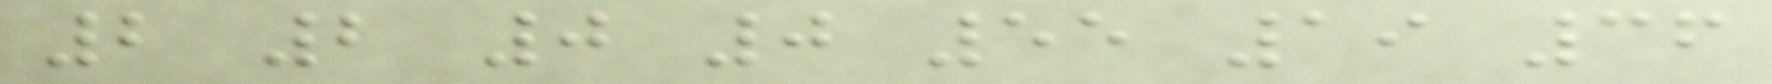2 2 0 0 55 19 36
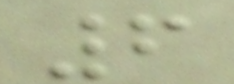6
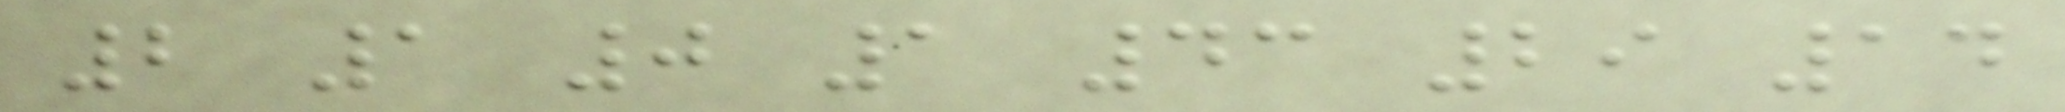2 1 0 1 43 29 14
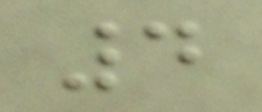4
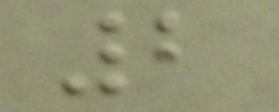2
